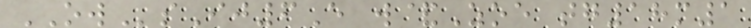OWsIj6E w&Zoe tg18m1
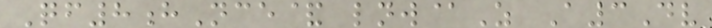Qf8hNce& lnw@Z A3Dv
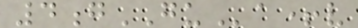4gGUa+v
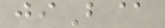jiB@
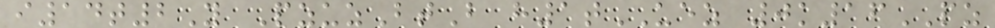i14t2Y PzuzBtB h1tUEZ 0k16PZ
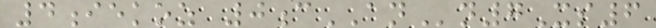4iekoz 0cANn7Xs6
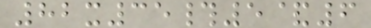82x35#5&6
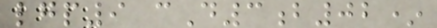lgp9 cD3b02*
